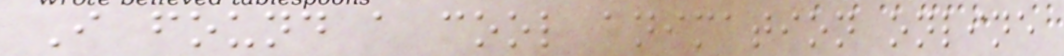I found a cool animation online
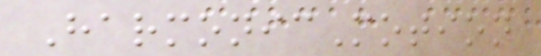HarmonicMotion
